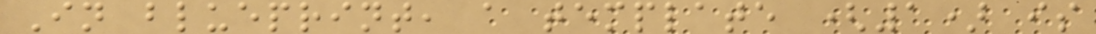In blueprint, a template (1) is
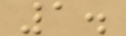1.
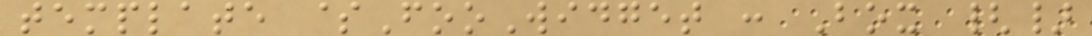template $FooWidget : Box {}
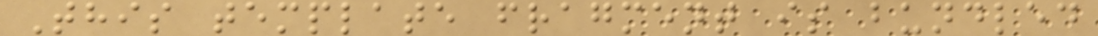This template fragment is bundled
